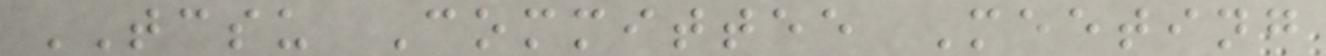TCSU Committee Meeting
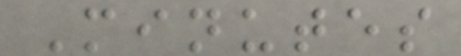Minutes
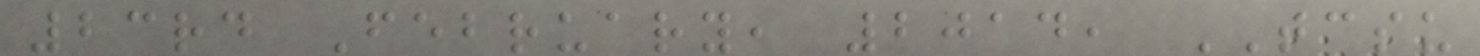23rd February, 2014, TCSU
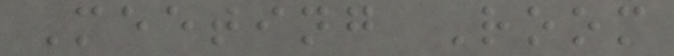Meeting Room
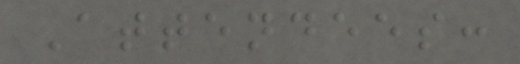Attendees:
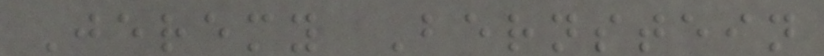Jeremy Bernstein
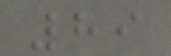89
